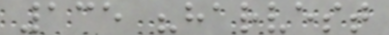135 "harvest
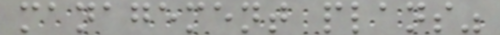management plans"
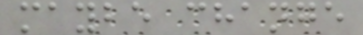maybe change
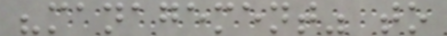"management" to
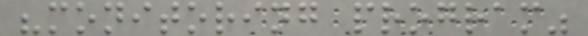"monitoring program"
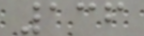136
